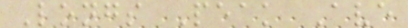Longs Peak Ave
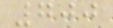700
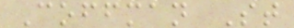Coffman St
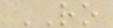RO
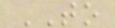TO
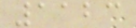1123
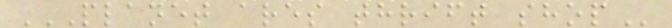PLANET ARES THRIFT SHOP
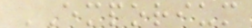EMPORIUM
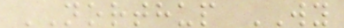NORTHUP WY
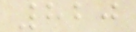820
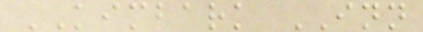KIMBARK INN
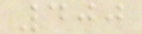400
